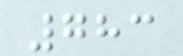783
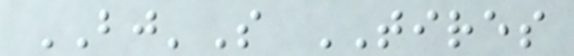BJ'S TIRES
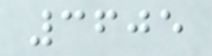3605
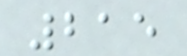215
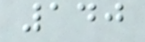140
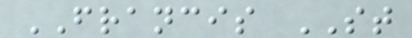FRANCIS ST
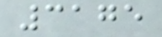3175
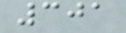301
